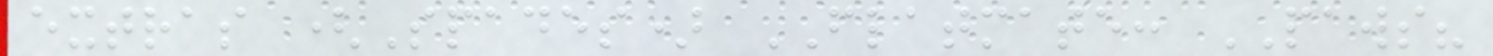extras (Spades) FLATMATE: PAWS?
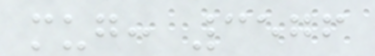mug: 3576
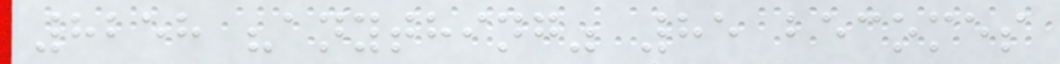8258 "anything" 85 becomes
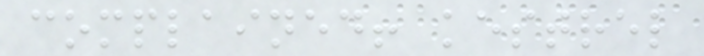complained! kestrel
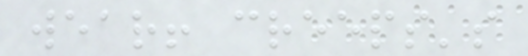wear! creeps's
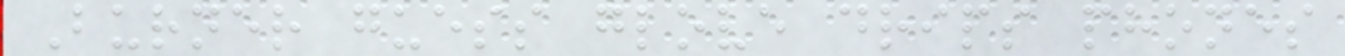Burner guess glove drips phones
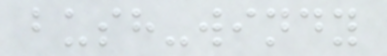bush-windy
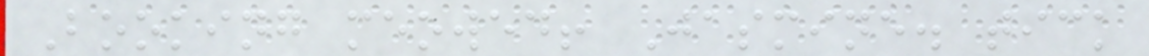Booking meowed! Jasmine. tick
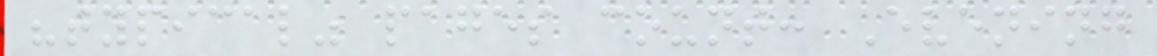"typical" pages count: Evening
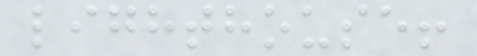lighthouse!
